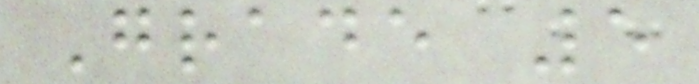Grade 5
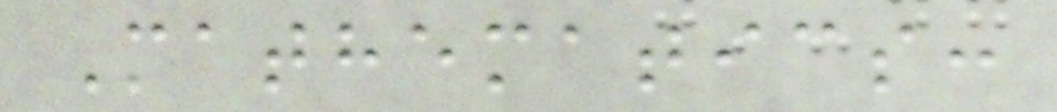Mathematics:
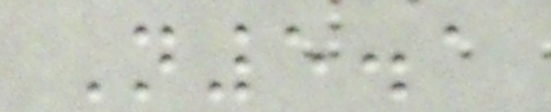N5.1
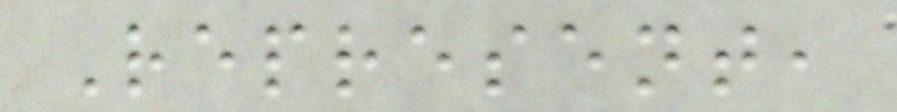Represent,
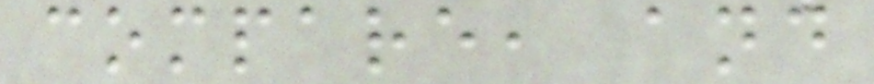compare, and
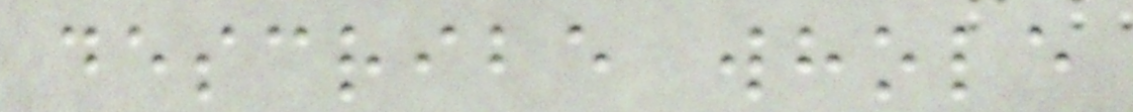describe whole
